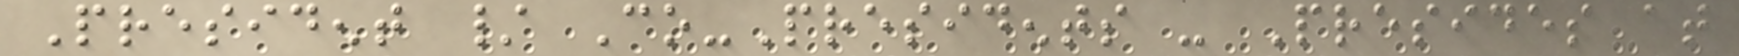President / Co-Presidents - Presides at
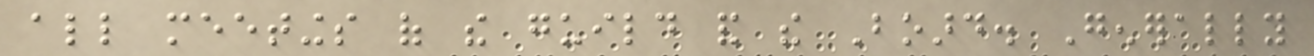all meetings of the guild and the Board. Generally
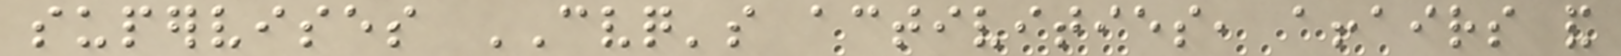supervises CVQ's activities, affairs and
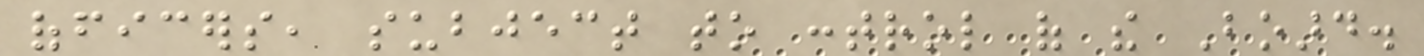officers, subject to control of the Board.
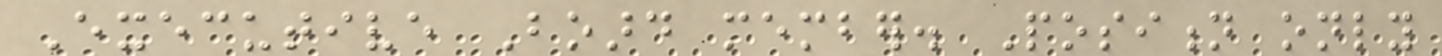Executive Board member. Position only
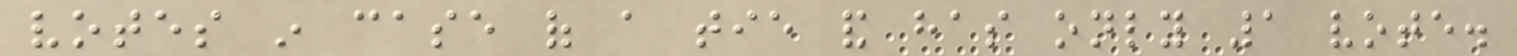votes in case of a tie and has only 1 vote.
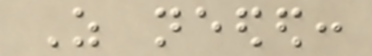As needed:
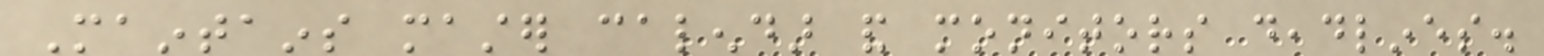Maintains master calendar and monitors deadlines.
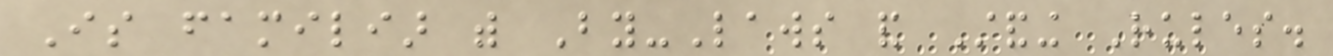Is familiar with By-Laws and Standing Rules.
